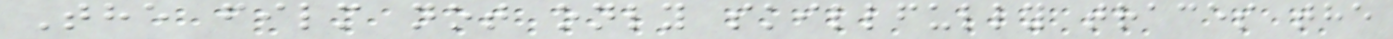The film not only skillfully traces the
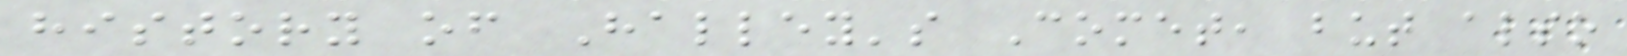history of Halley's Comet, but also
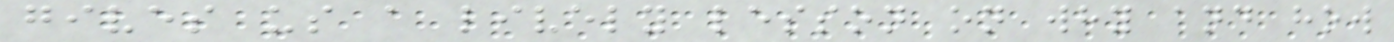gives us a lively lesson on why and how
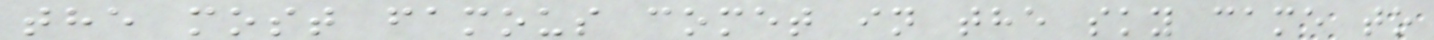the most famous comet in the sky came to
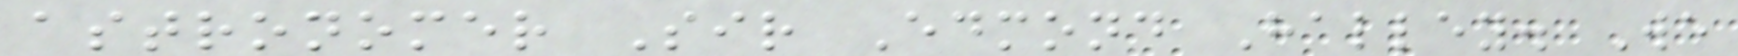astronomer Sir Edmond Halley. We
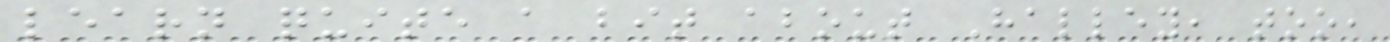learn quite a bit about Halley, too,
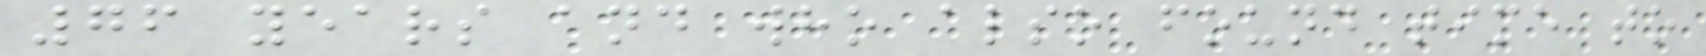76 years and who also found time to
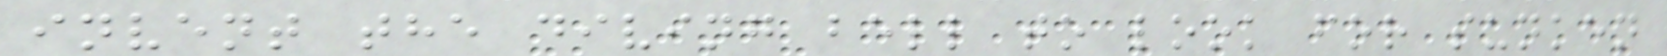invent the diving bell to look for sunken
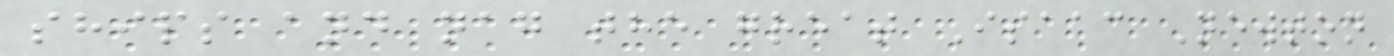ships and nag the great Isaac Newton
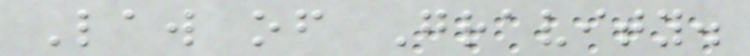Law of Gravity.
